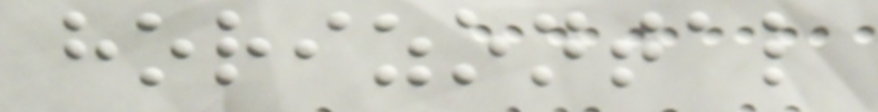horizontal
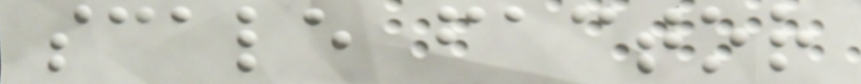scale factor
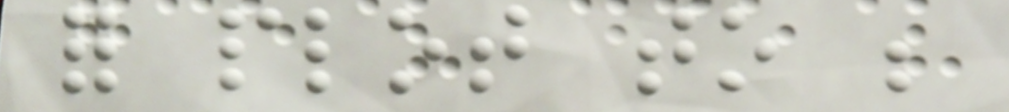for plot to be
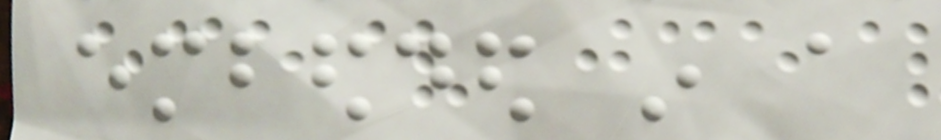embedded in a
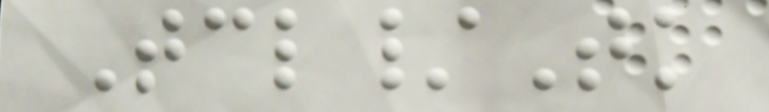Tcl/Tk
